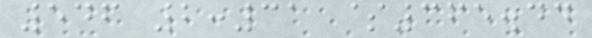546 2:31 $365.44
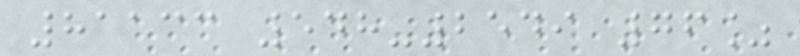81133 548-2549 76%
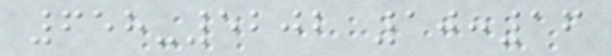658-5202 10:16
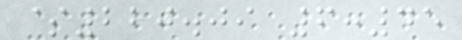$220.09 6:45
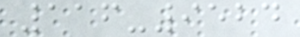116-9524
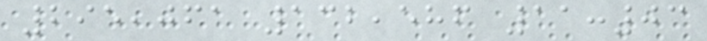295,061 132,586 11:03
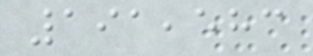191,583
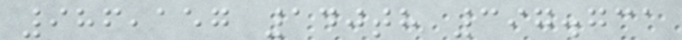986,157 140th 397.731
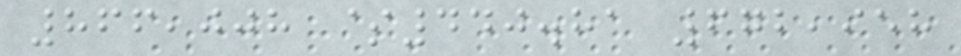866,008 $440.81 672,958
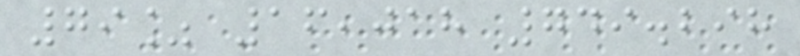79% 16,018 749.298
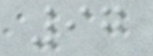97
